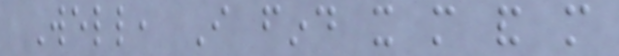Well, I find it more and more
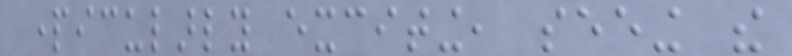particularly exciting, seeing the
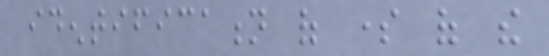identification of some of the
